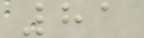81
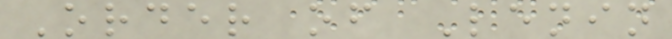Order of Lenin
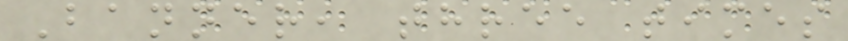Banner, three times
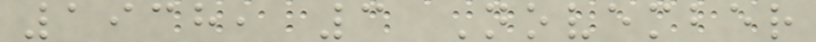1938, 3 November
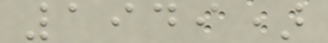1949)
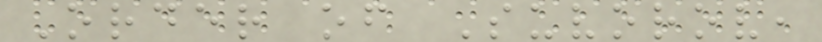Order of Suvorov,
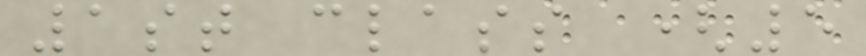1st class (5
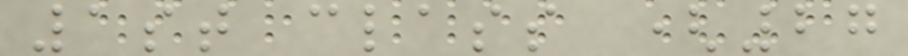1st class (27
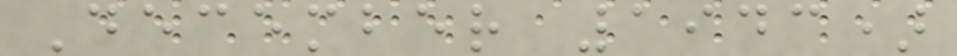December 1943)
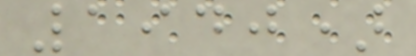1940)
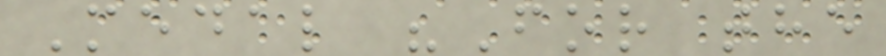Medal "For the
